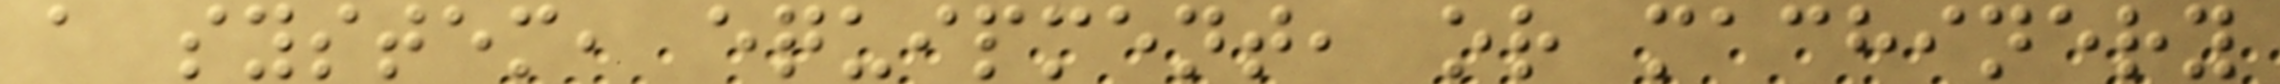a system, equipment, or machinery
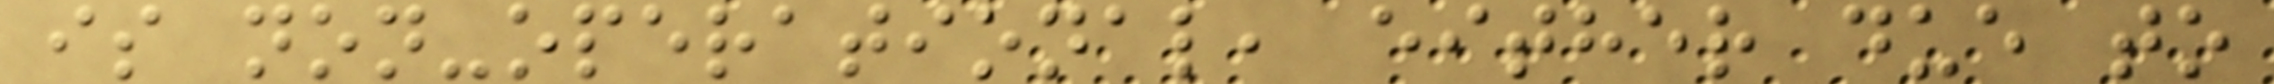is non-operational, either due to
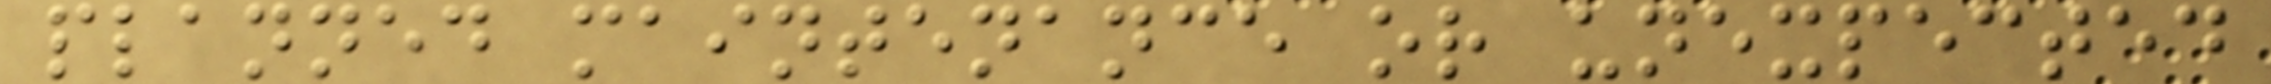planned maintenance or unexpected
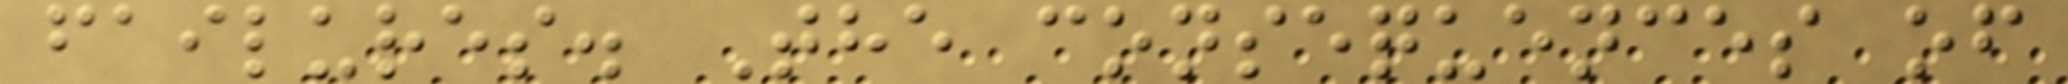failures. The consequences of
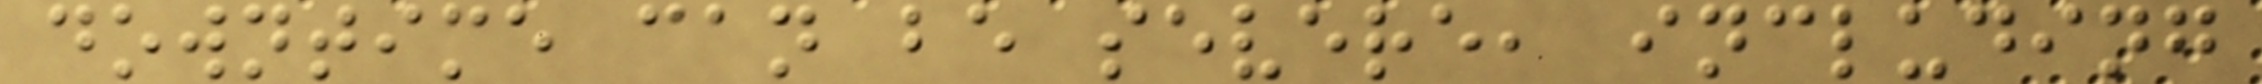downtime can be severe, including
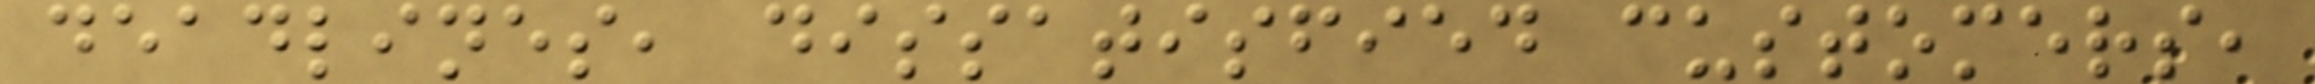deadlines, dissatisfied customers,
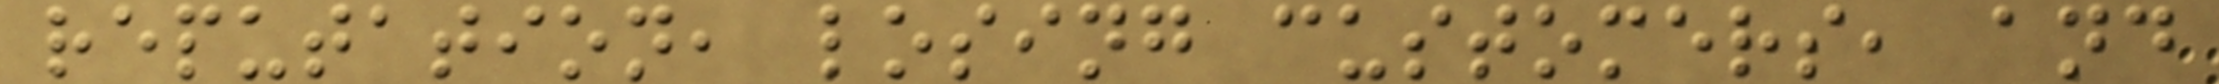reputation, losing customers, and
